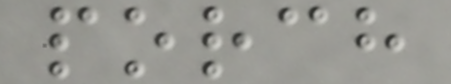porch
